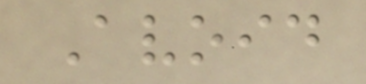Avoid
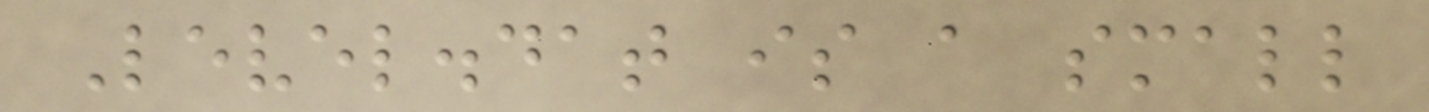Level.dat is a small
